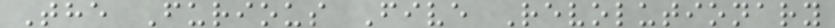The Furious Five Revolutionary
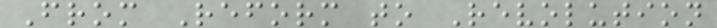From Reform to Revolution
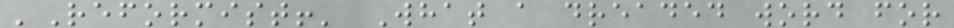'Reformist!' What a dreaded word for
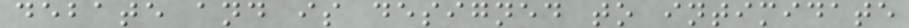debate and is designed to intimidate
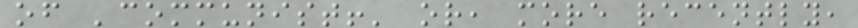of 'communist!' or, more recently,
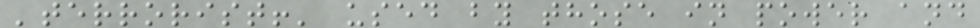'terrorist!' used by those in power and
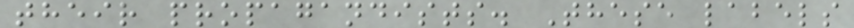their propagandists. These labels
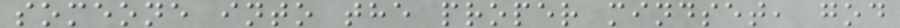someone into the proper mindset, god
